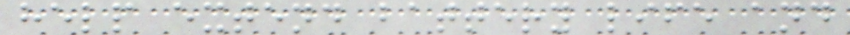help extend battery life and
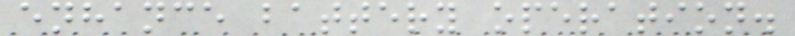enhance battery operation.
